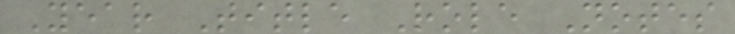Year Title Role Notes
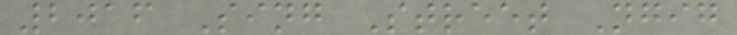2016 Sing Street Ngig
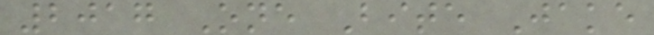2017 One Bite Jake
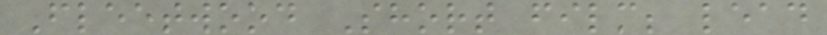Fleetwood Short film; lead
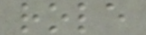role
